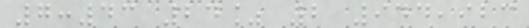7:43 24% 2 944,923
